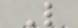L
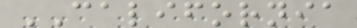CALIFORNIA
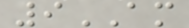9AM
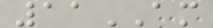11AM
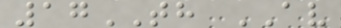17TH AV
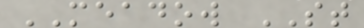MEADOW ST
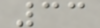33
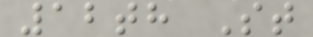12th St
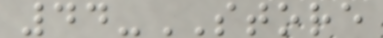44-STORE
